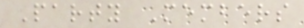Party Members
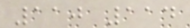110 114
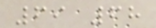69 68
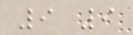9 9
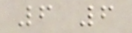6 6
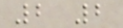2 2
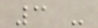3 -
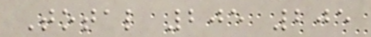Total 205 205
